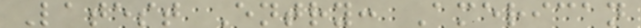Latest Entry: American
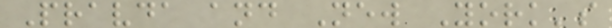Pravda and New York's
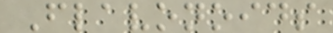Flavonoids
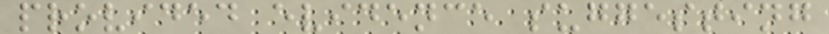provided evidence suggesting
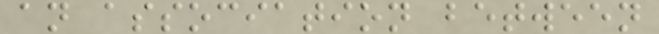an association between
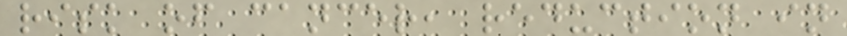risk of cancer, reduction in
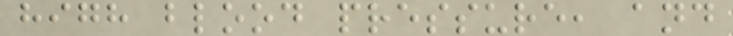high blood pressure, and
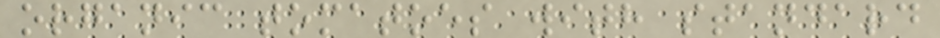organic tomatoes with standard
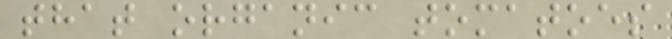that organic tomatoes
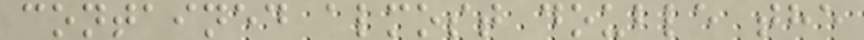contained almost double the
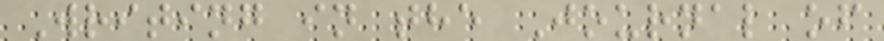Writing in the Journal of
